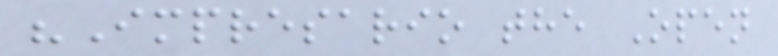"Impresario the Open
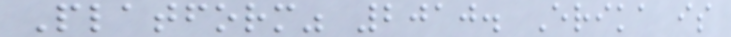Platform" 2010. Erika is
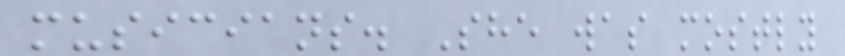musicians. She was mostly
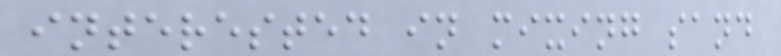interested in mixing sand
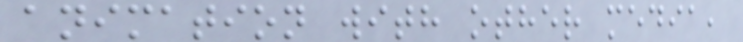animation with other media,
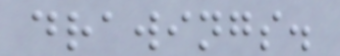drawings.
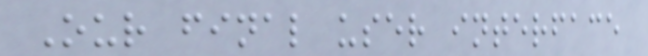Our final user interface
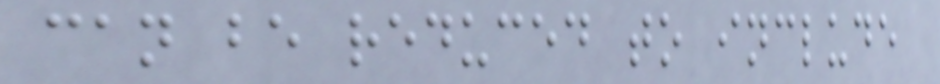can be reduced to include
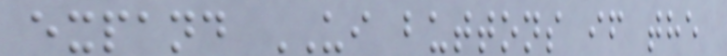expand UI buttons if the
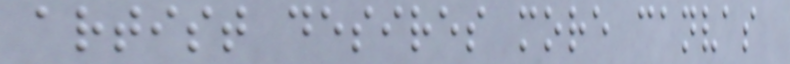artist desires more canvas
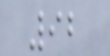92
